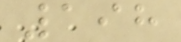198
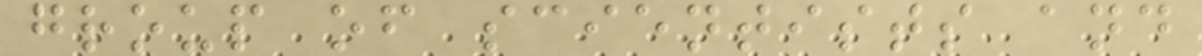group of scientists and
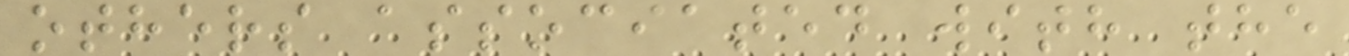others associated with the
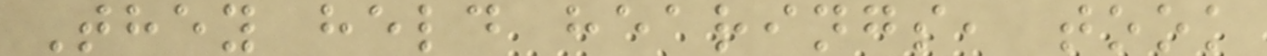They held hearings, took
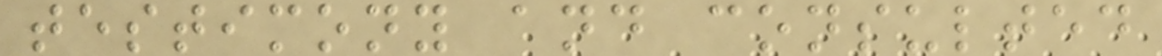testimony and consulted
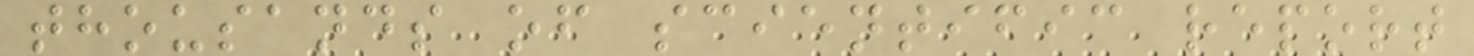thousands of scientific report
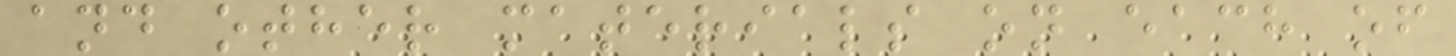and other materials on each of
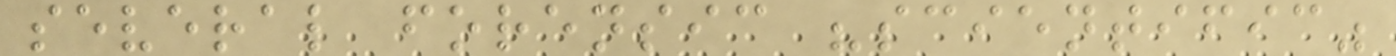several forensic "scientific"
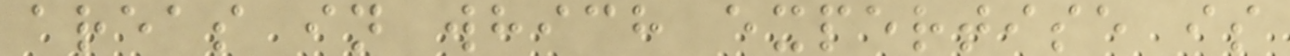areas in which expertise is
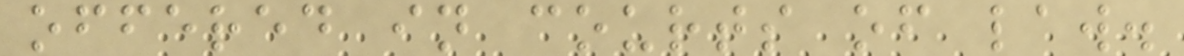offered in courts of law.
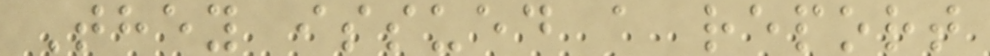They issued a report
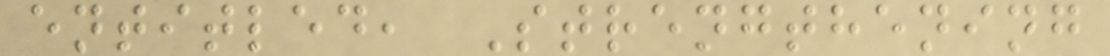entitled, Strengthening
